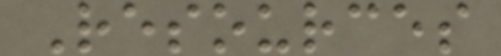Resources
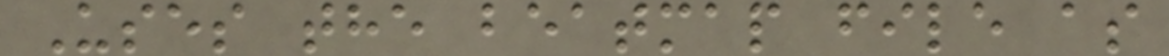Uses the beatmap file as
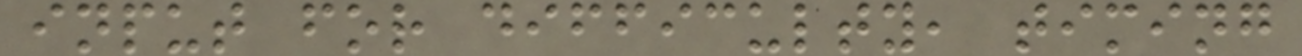input for difficulty, timing
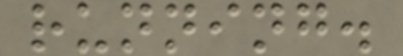running.
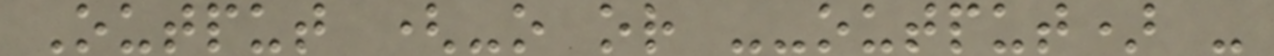Output (-o or --output) -
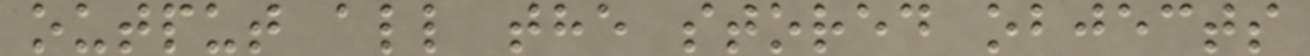output all the stored objects
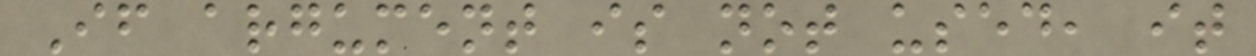If argument is not used, it
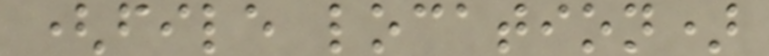(file location)
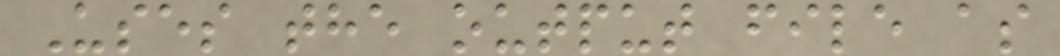Uses the output file as
